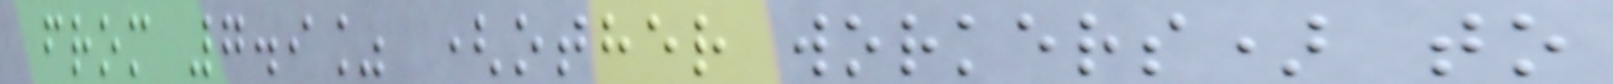from 7.9% (other workers) to
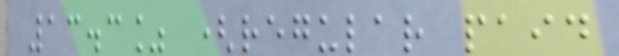13.3% (regular paid
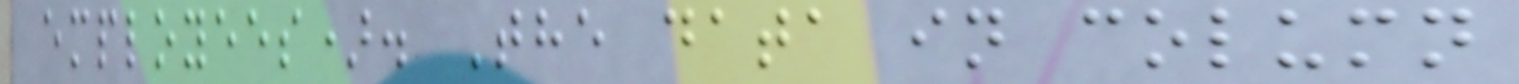employees). The data in column
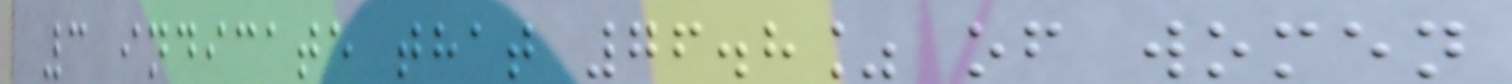3 indicate that 76.8% of women
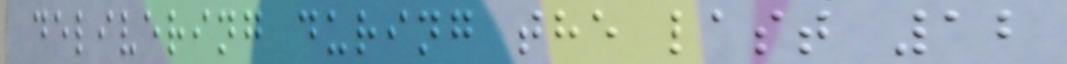delivering during the last 12
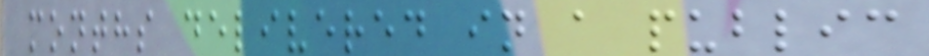months delivered in a public
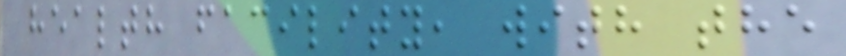health facility, with the
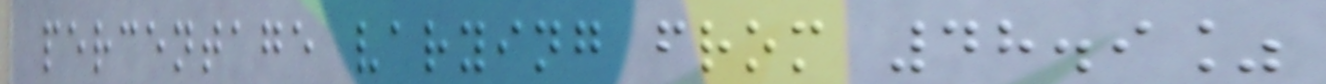percentage varying from 48.9%
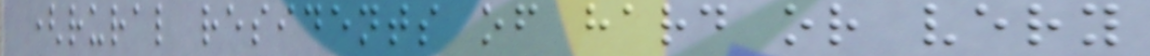(rural residents of hard or very
